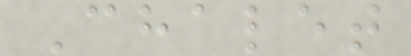Chalet
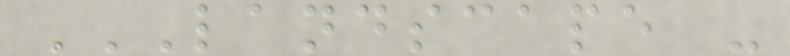LANDSCAPE -
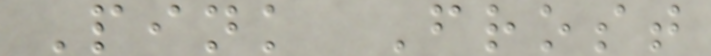Pink Frost
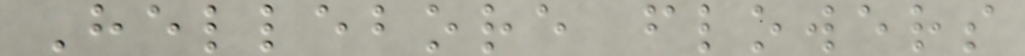Hellebore flowers
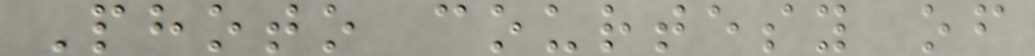Photo courtesy of
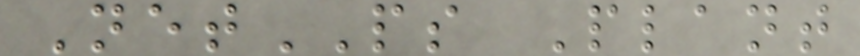NetPS Plant
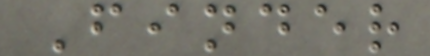Finder
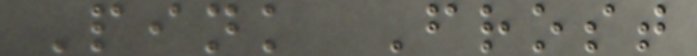Pink Frost
